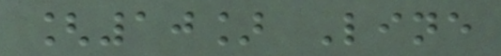[10] Line
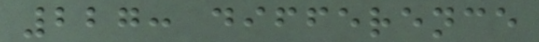227: difference
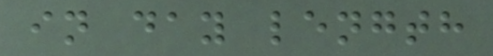in day length
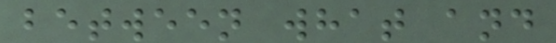between what and
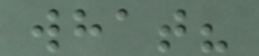what?
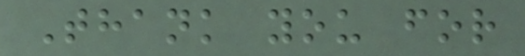Thank you for
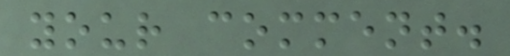your comment.
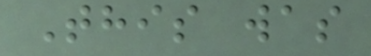This was
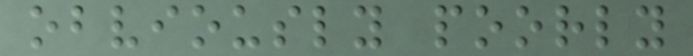obviously poorly
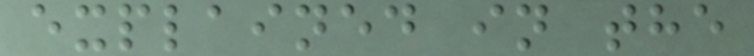explained in the
